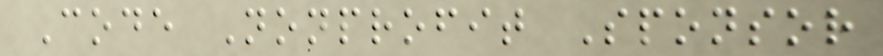Code Nonprofit Sponsor
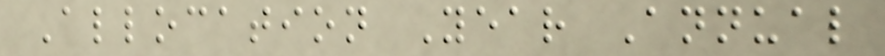Allocation Year Annual
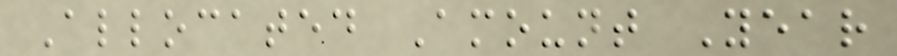Allocated Amount Year
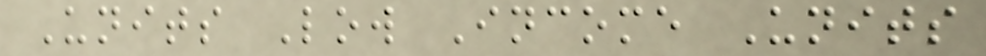Units Low Income Units
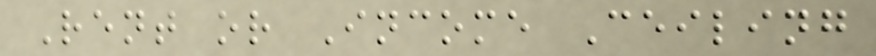Rent or Income Ceiling
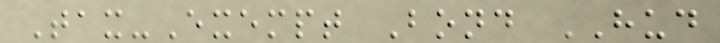Tax-Exempt Bond HUD
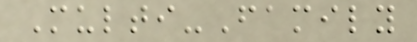Multi-Family
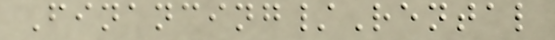Financing/Rental
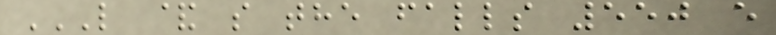L & S THE FALLS 550 E
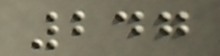247
